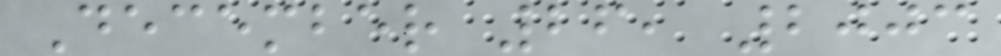December 26, 2003
